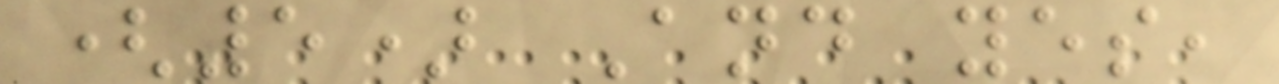(5) And yes,
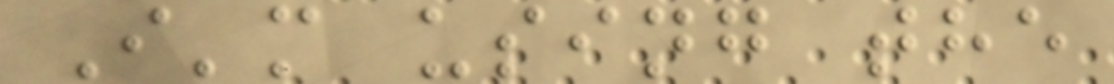I'm using the
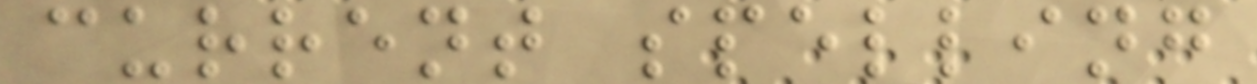current spelling
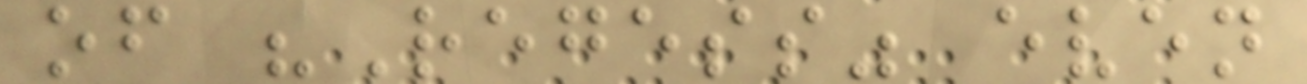of "Regess" even
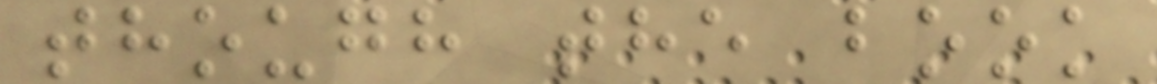though the book
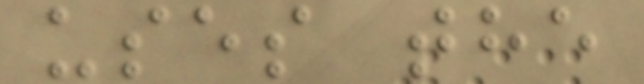uses the
